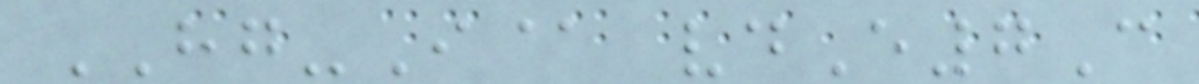HG-I@ vdE7C
